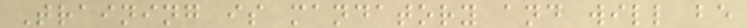Training is mandatory and will be
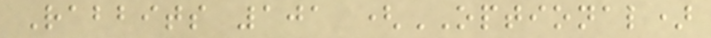Rabbits 101 (OPTIONAL)
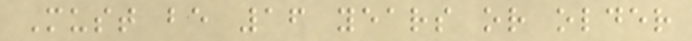Must be 16 years or older
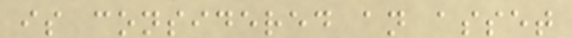is considered an asset
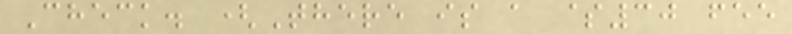Check. (There is a $30 fee
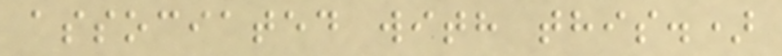associated with this.)
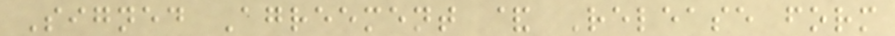Signed Agreement & Release form
